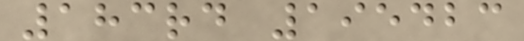183rd 195423
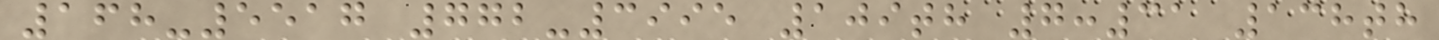168-5517 772-3995 109th 7:31 138th
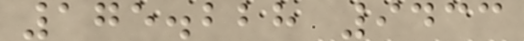175.228 9433
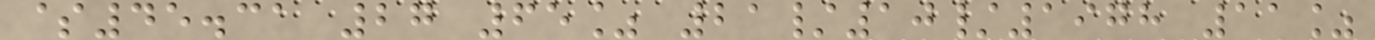$45.31 27 65% 21/10/1978 11%
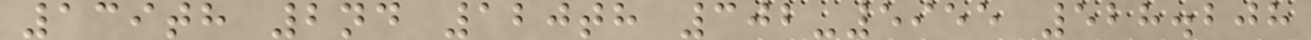139th 2nd 120th 302-5955 528.208
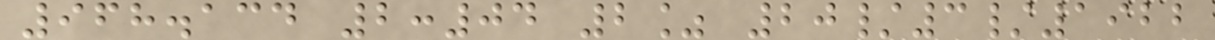968.134 2:04 2% 20/3/1922
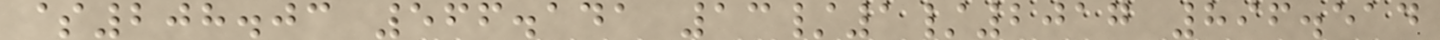$208.03 566.141 13/1/2017 896.514
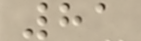81
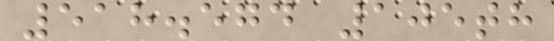518.574 105th
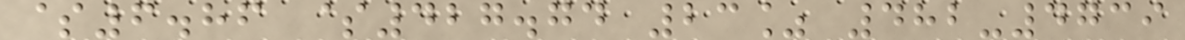$6.86 $427.74 23% 482-4739
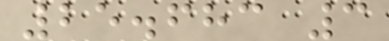25.683 3
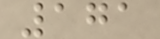171
